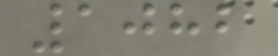1082
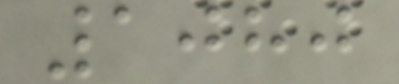1080
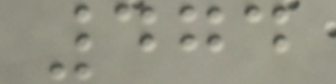474
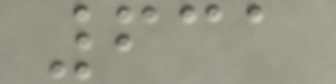631
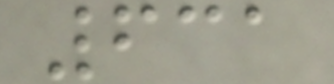631
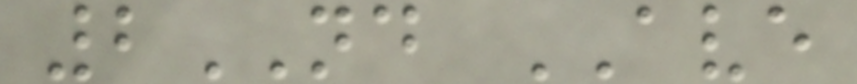2ND AVE
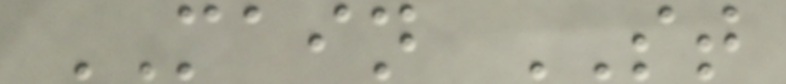MAIN ST
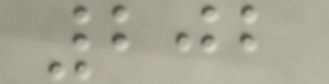202
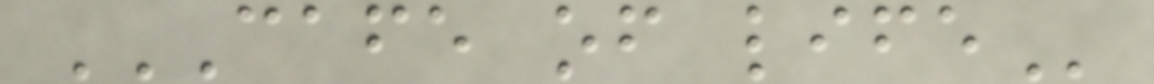CAFE OF LIFE
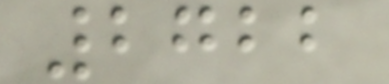2722
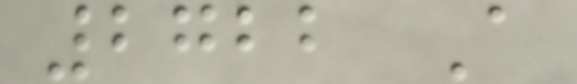2722 A
